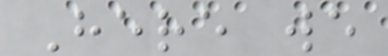Here we
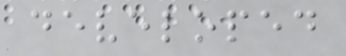developed
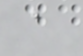a
